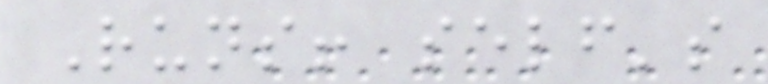Runs! self's
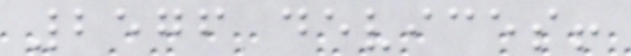2576 devices!
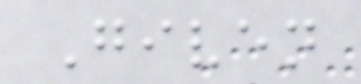Given
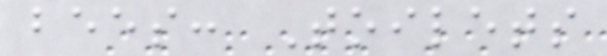bees: Toilets
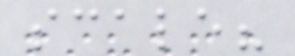scale?
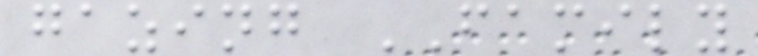gazing FAMILY
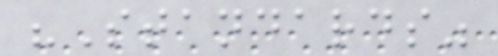"Standards"
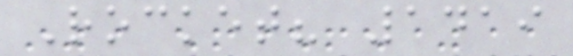Rocket? 1419
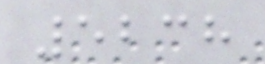5238
